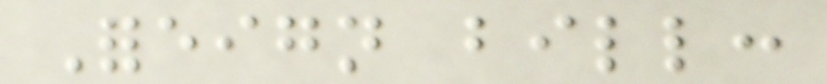Foreign bill:
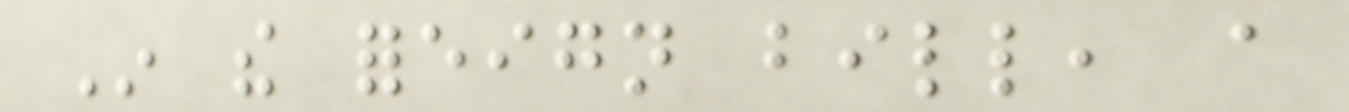In the foreign bill, a
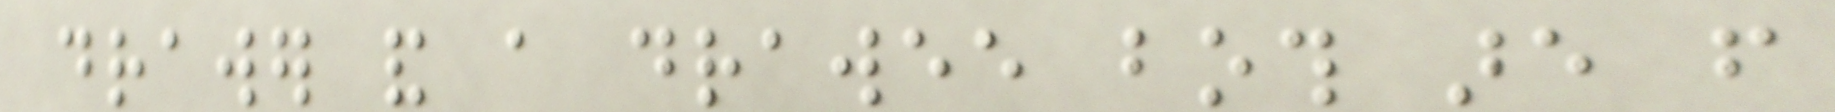drawer and a drawee both are from
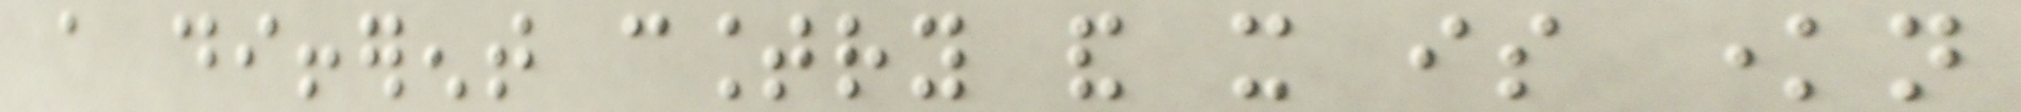a different country and it is known
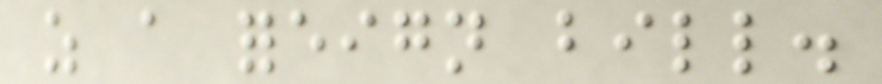as a foreign bill.
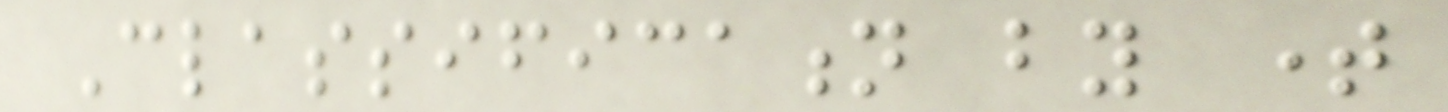Classification by time
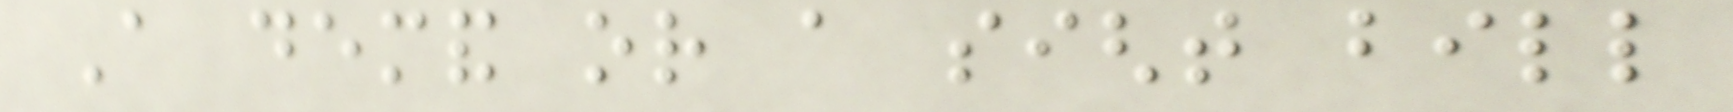A demand or a sight bill
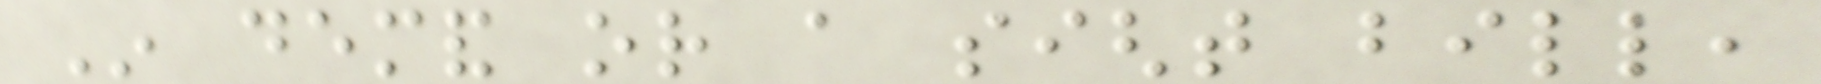In demand or a sight bill,
